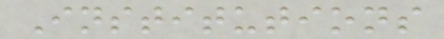Institutions
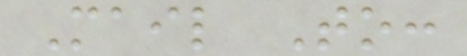Mail To:
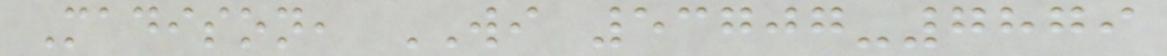Madison, WI 53707-7879
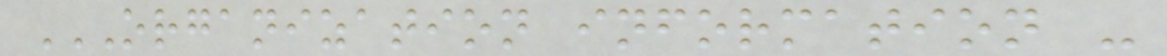ORGANIZATION INFORMATION -
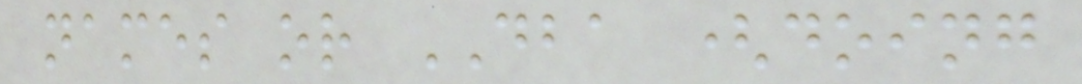names or DBA (doing
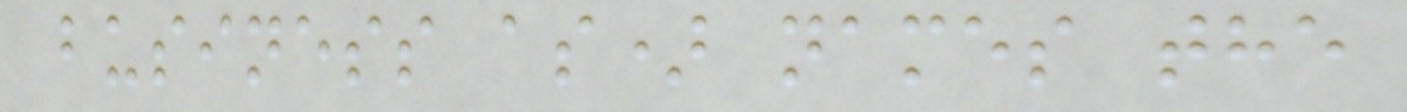business as) names the
